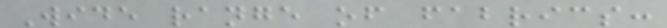Wide range of fabrics:
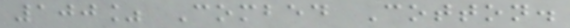100% Combed Cotton.
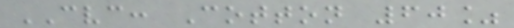CVC: Cotton 60%
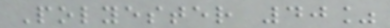Polyester 40%
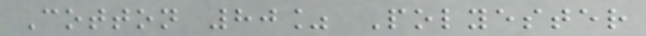Cotton 80% Polyester
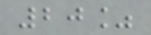20%
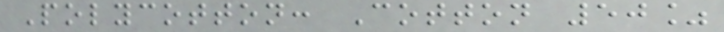Polycotton: Cotton 50%
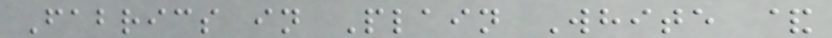Fabrics in Plain White &
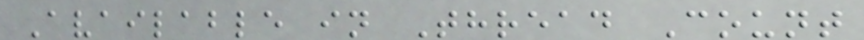Available in Thread Count
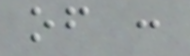of :
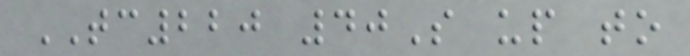TC220 40S up to
